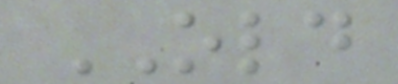OLD
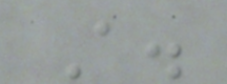A.
